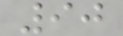90
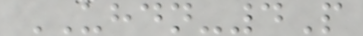UHDN-4P
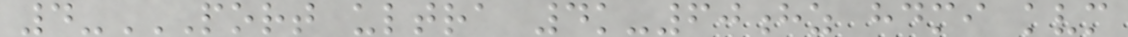4-PORT ULTRA 4K-60HZ HDMI KVM
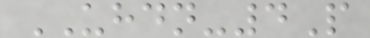UHDN-4P
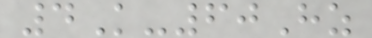4K-60Hz
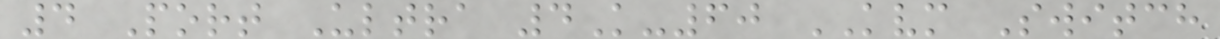4 Port Ultra 4K-60 KVM Switch
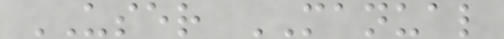USER MANUAL
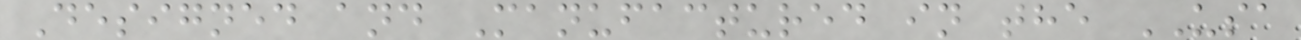Designed and Manufactured in the USA
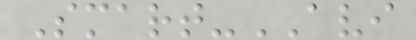Smart-AVI
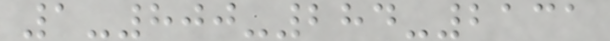1-800-284-2131
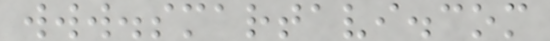www.smartavi.com
